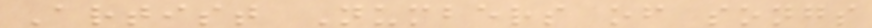Artist Numbers of songs
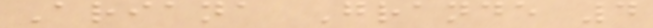Ariana Grande 4
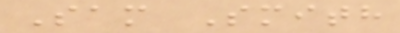Sam Smith
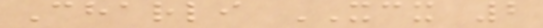Charli XCX 2
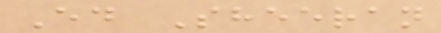Ed Sheeran
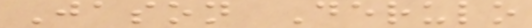Jason Derulo
